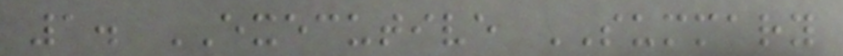1. EXECUTIVE SUMMARY
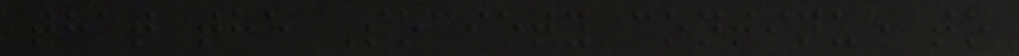that the Society continue to
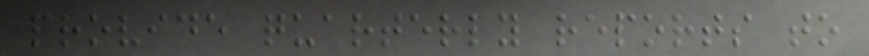provide quarterly reports to
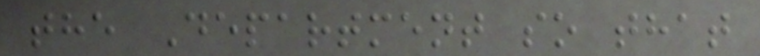the Department so that
